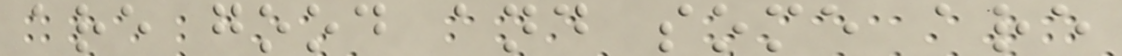are good and some are
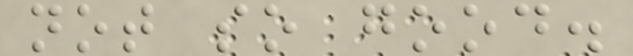not so good.
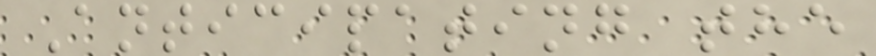Anticipating the
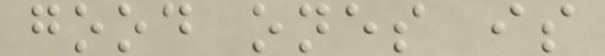good ones is
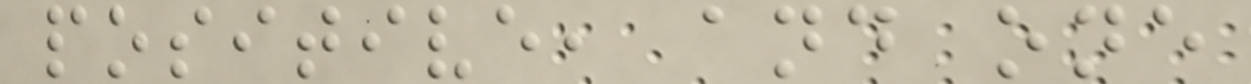positive, and one
